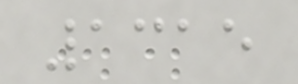1315
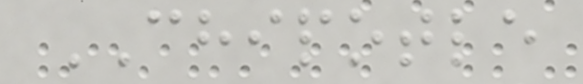CHIPOTLE
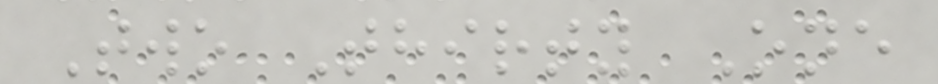Two Thirty One
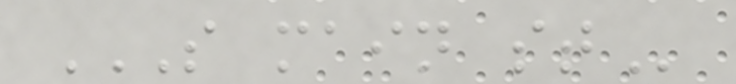S MAIN ST
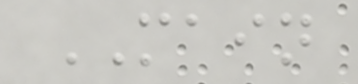MAIN
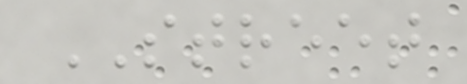STREET
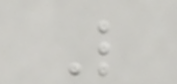L
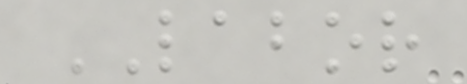LABOR
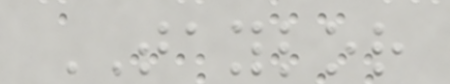TAYLOR
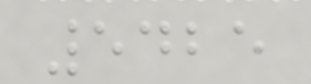5425
